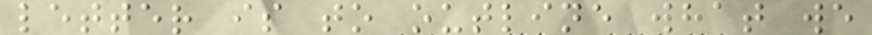letter is to outline what we
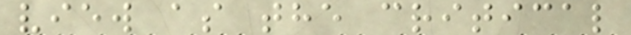view as the critical
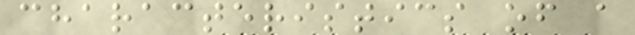characteristics of a
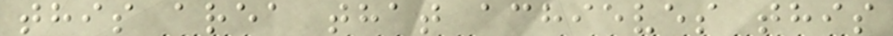this area that achieves this
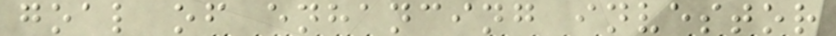goal of enhancing investor
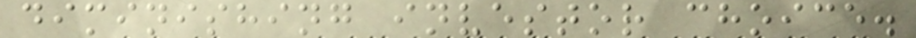diminishing investor choice.
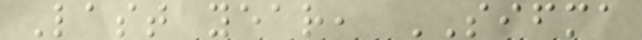Last year, SIFMA
